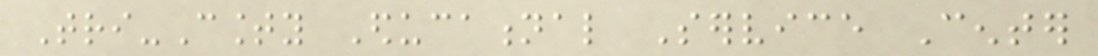Tri-County Educational Service Center
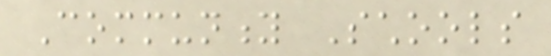Community Schools
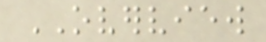OVERVIEW
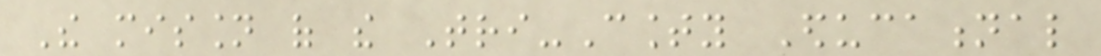The mission of the Tri-County Educational
